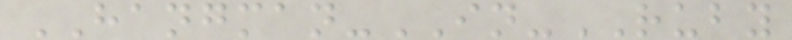HANGMAN-IN-RUBY
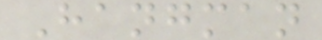Hangman
